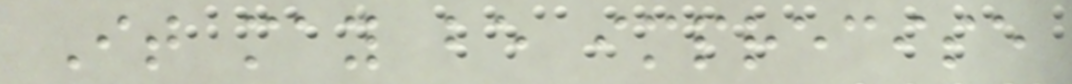It may be imprecise
